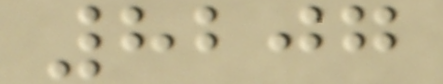8207
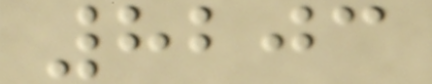8203
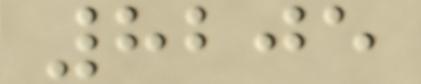8205
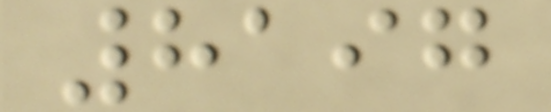8197
